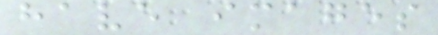have images
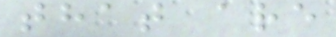that are
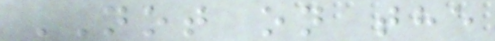NOT on the
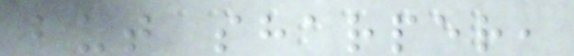but sharper,
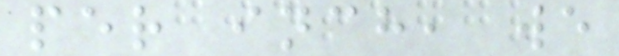per inch, we
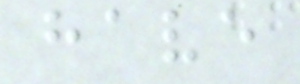have
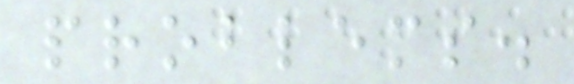problems.
